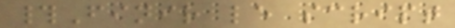#Finir le script
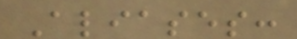Aliases:
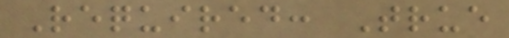Required: True
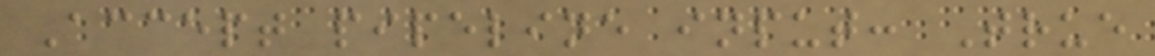Accept pipeline input: True
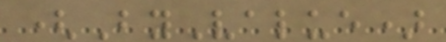(ByValue)
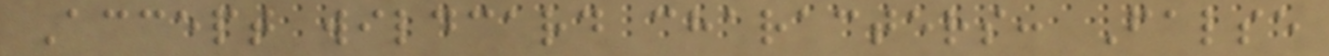Accept wildcard characters: False
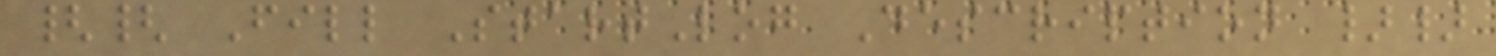{{ Fill StartLog Description }}
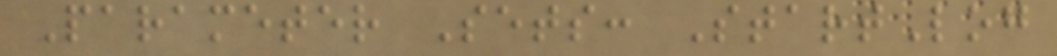Parameter Sets: StartLog
